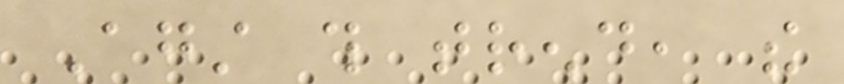Against this trend, the
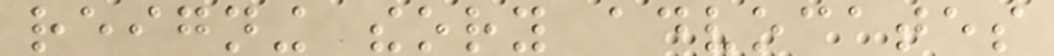reigning theory advocates
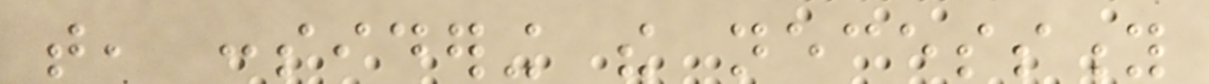that, considering the necessity
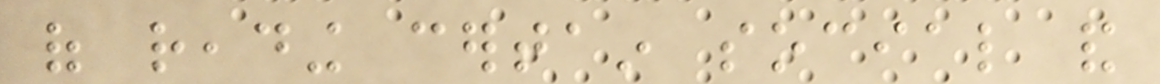of reading certain social and
